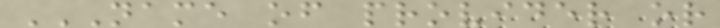NAME OF PROVIDER OR
